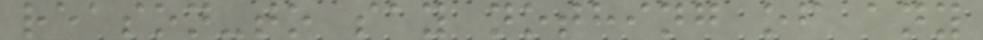reason-to say nothing of any
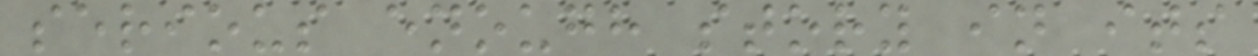serious enough story in its
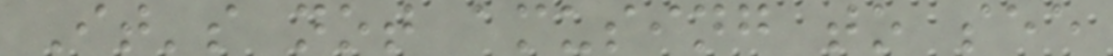It's not amusing to see
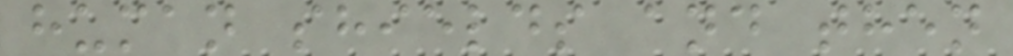human shields and then
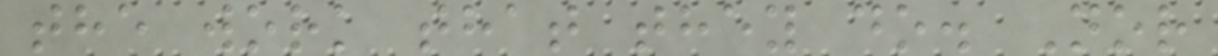the work that they do. Nor
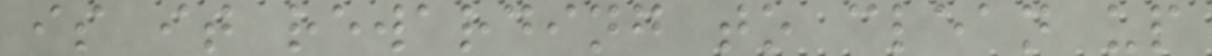is it rewarding to clean up
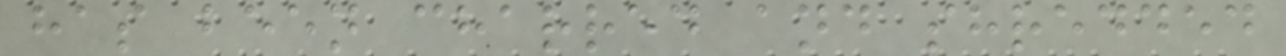has been charred and shredded
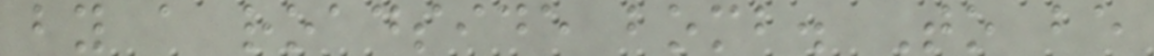by a roadside bomb. To be
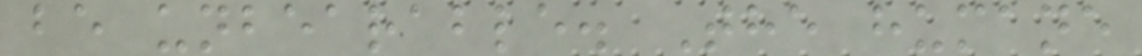be unbearable. The humane
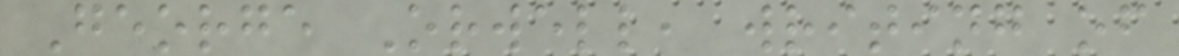George Orwell, writing of
